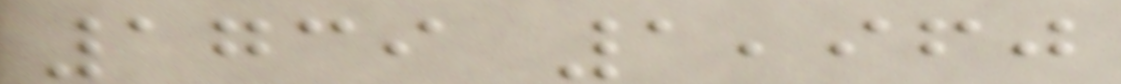1739 1,960
